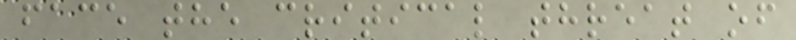face the critical threat of
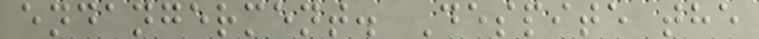endangerment. Despite the
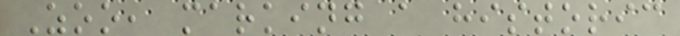Zoo, marking a historic
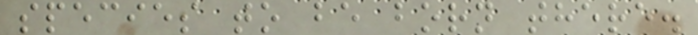species to be born there.
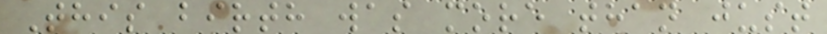This birth was more than just
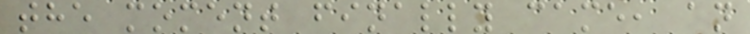the moment finally came, an
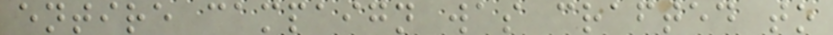entire campaign was crafted to
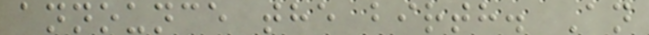announce the birth. An
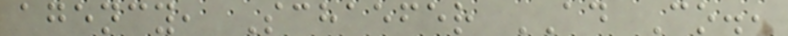agency, Schaefer AD Co.,
